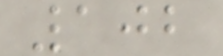102
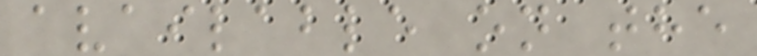available on the
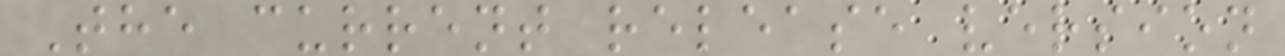The current release version
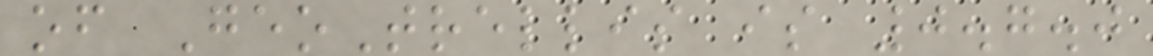of GeoTrellis is 0.7.0
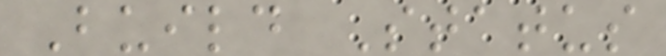Build Status
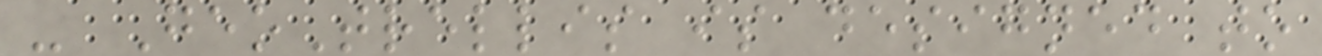- GeoTrellis is designed to
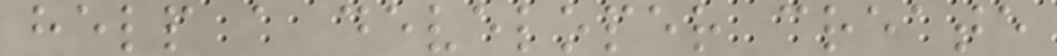help a developer create
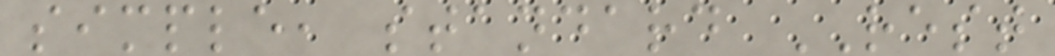simple, standard REST
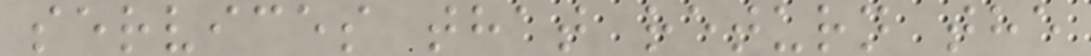services that return the
